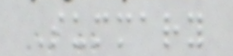Summary
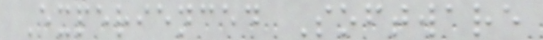Experienced Software
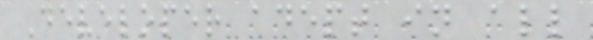Developer adept in all
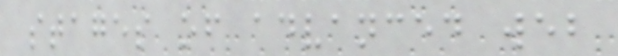stages of advanced web
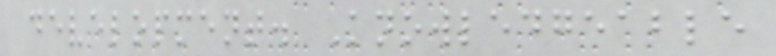development. Knowledgeable
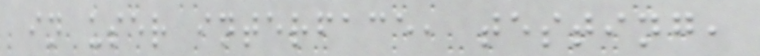in user interface, testing,
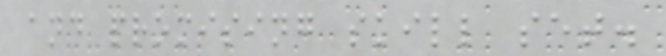and promising skill set.
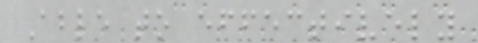Able to effectively
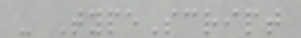- TypeScript
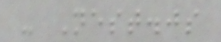- Nest.js
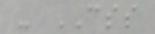- CSS
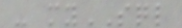- mySQL
